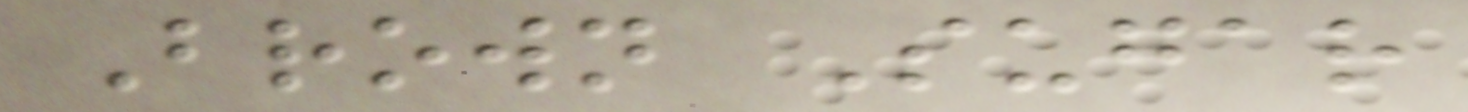Brown Sugar
